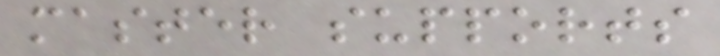master supports
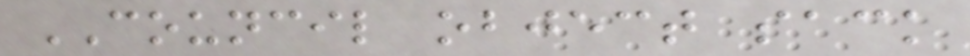COUNCIL object sack
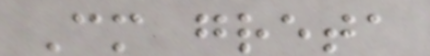Cm greta
